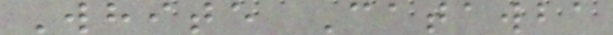White Catawba
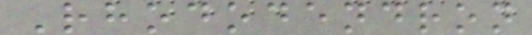Rhododendron
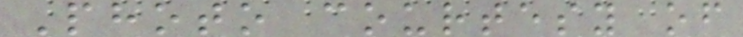Photo courtesy of
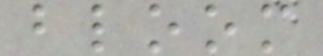bloom
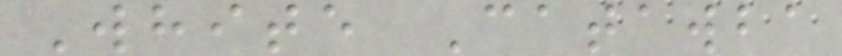White Catawba
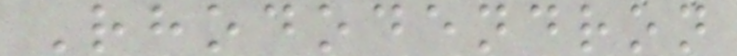Rhododendron
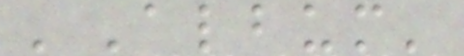'Album'
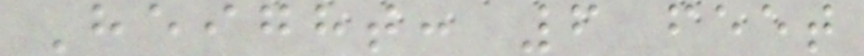Height: 6 feet
